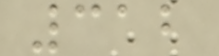312
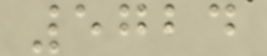5724
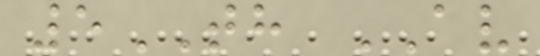5TH AV
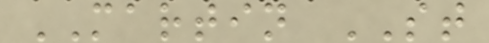MARTIN ST
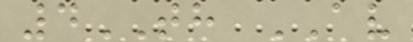4TH AV
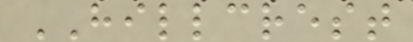HILLCREST
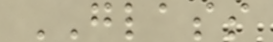GLASS
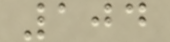104
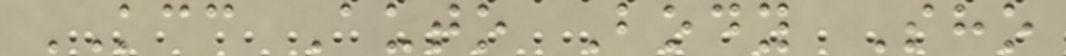KCC Auto Body Sho
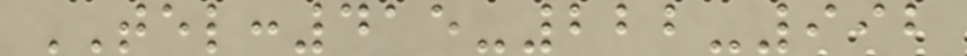TEL:415-222-992
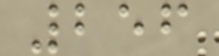256
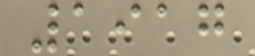1917
